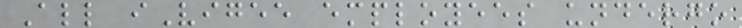All iVigee employees undergo
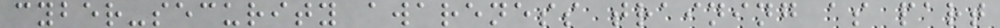cyber-security awareness training as part
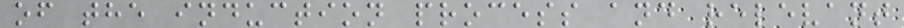of the induction process and relevant
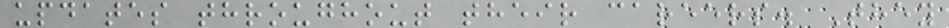updates throughout their careers. They
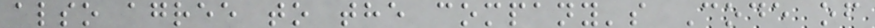also agree to the company's Code of
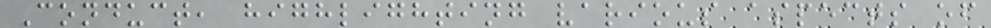Conduct, highlighting various aspects of
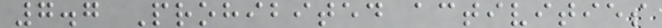7.7 Prohibited activities
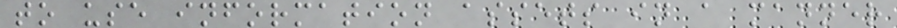to use information assets in a manner
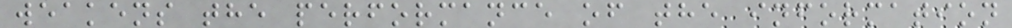weakens the performance of the information
